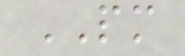PM
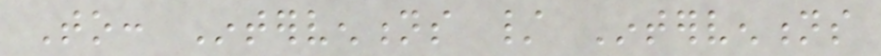To: Interventions / Interventions
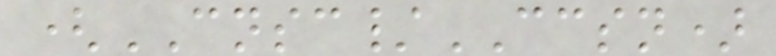(CNSC/CCSN)
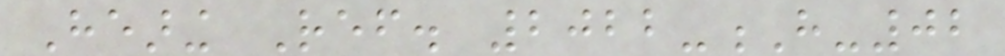Hearing Ref. 2022-H-02
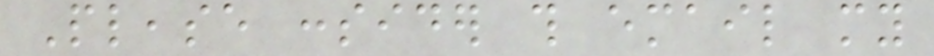Please consider this email my
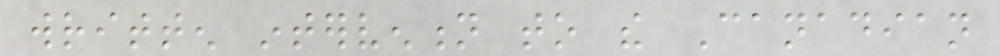written intervention to the Canadian
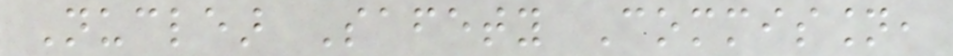Nuclear Safety Commission,
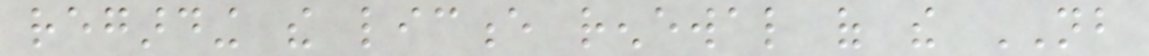regarding the licence renewal of the NB
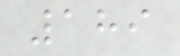189
